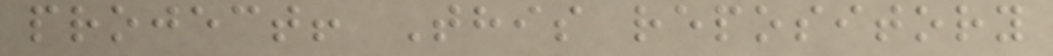project! This repository
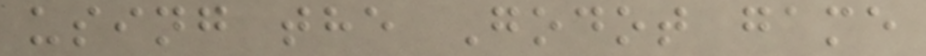using the Godot game
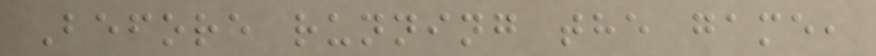Before running the game,
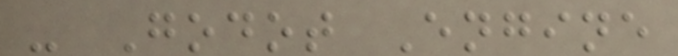- Godot Engine
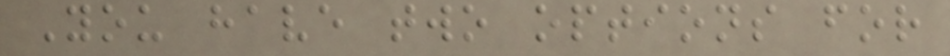You have two options for
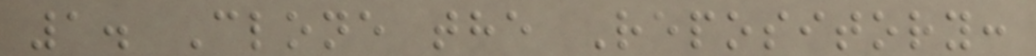1. Clone the Repository:
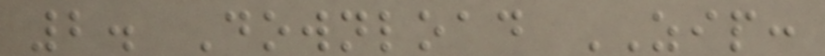2. Download ZIP:
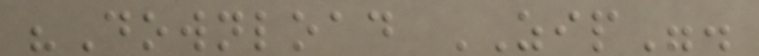"Download ZIP".
